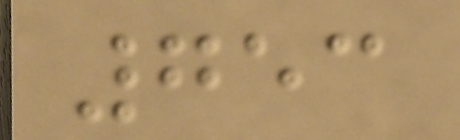753
